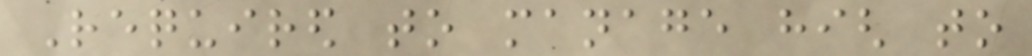Required to manage high to
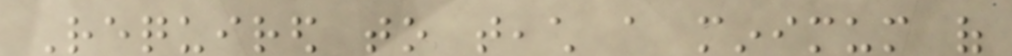Required to teach a minimum of
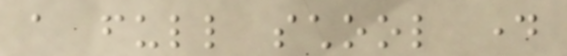a full school day
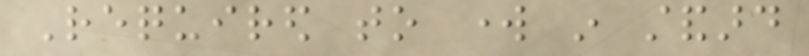Required to work in standard
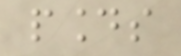pounds
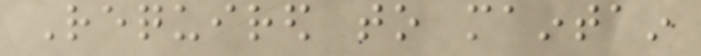Required to maintain
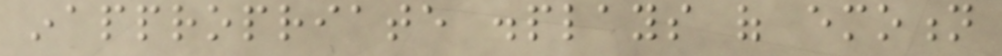inappropriate displays of emotion
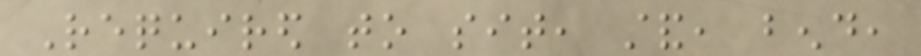Required to sit, stand, bend,
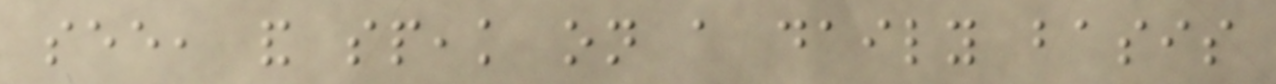see, and speak on a daily basis
